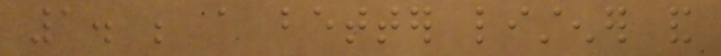1. be a better listener and
